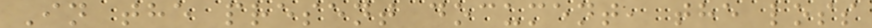In the present document, the loss
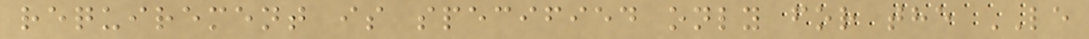requirement is specified only for the LE
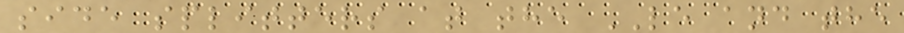side splitters at the LE and the
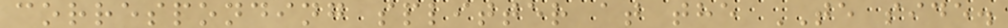corresponding splitter at the TE side.
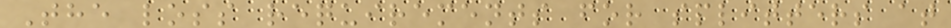The loss requirements for splitters at
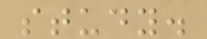study.
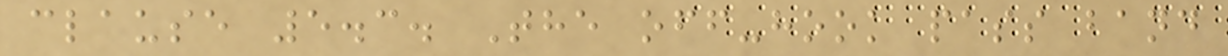clause 5.3. The off-hook pass band
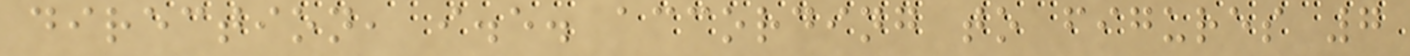direction, i.e. according to figures 7
